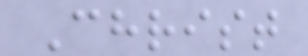Christ
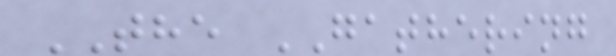THE GATHERING
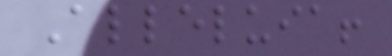Alleluia!
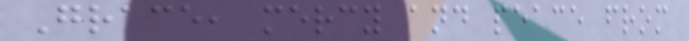Grace, mercy and peace from
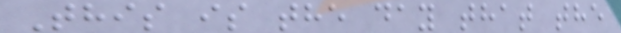This is the day that the
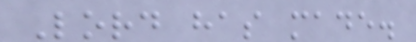Lord has made.
